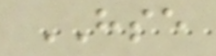HSE
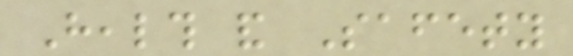Health and Safety
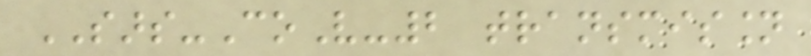SARS-CoV-2 transmission
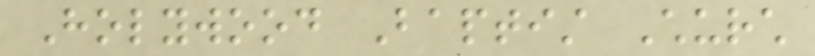Holywood Baptist Church
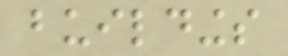buildings
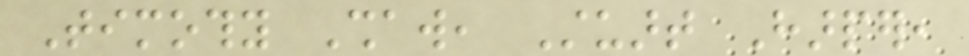Timothy Shaw, Stuart Harper,
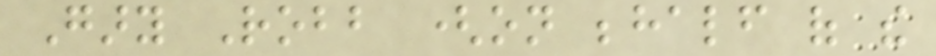Gary Robb (on behalf of the
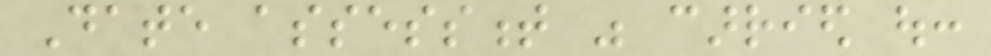Date assessment was carried out:
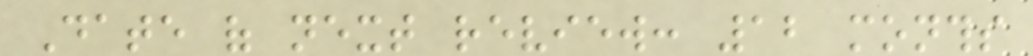Date of next review: 12 months
